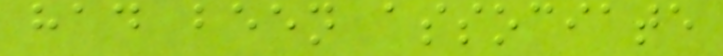had been associate
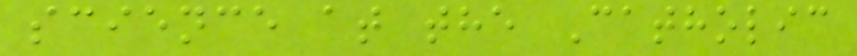science at the Catholic
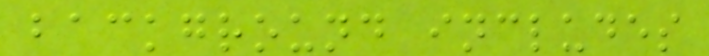background includes
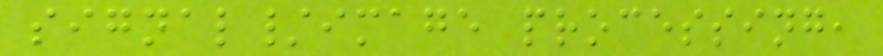signal/image processing,
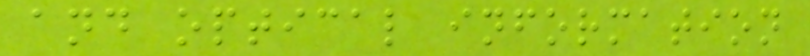and optical information
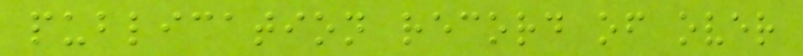publication record of over
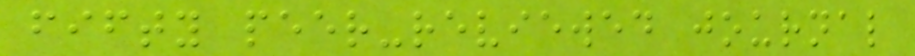fifty peer-reviewed journal
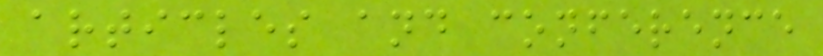articles and conference
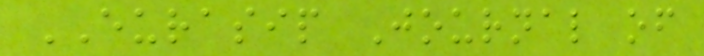EURASIP Journal of
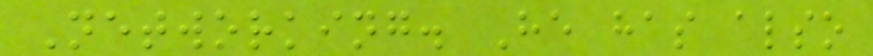Networking. He has also
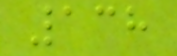138
